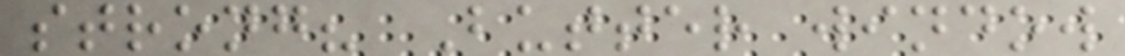strong? Butter window
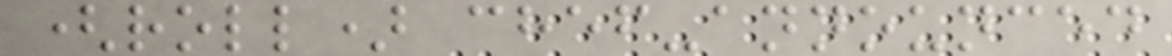(roll) chef-announced
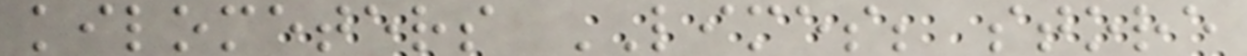kilometers LIMES; store
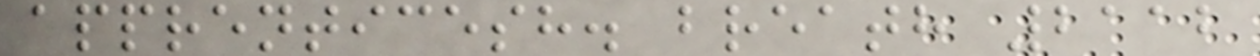apprenticesh. breath 2112
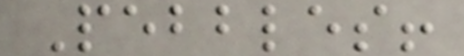Pebbles!
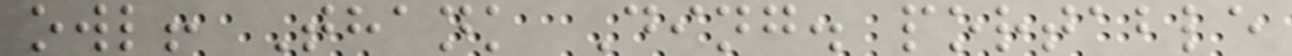owl! Thank Ding. portable
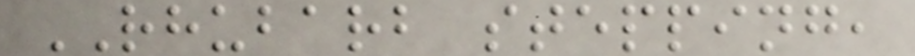RHUBARB stepping,
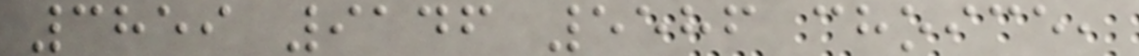3859 9146 5586 choice,
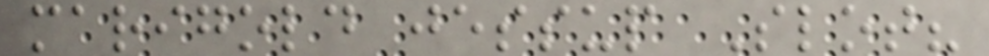marigold jessup Slot?
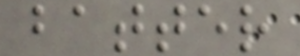batter
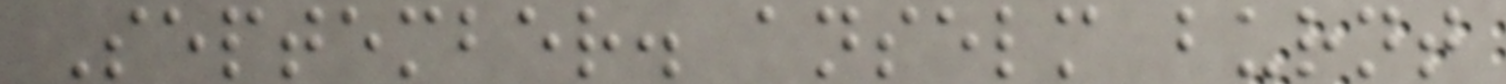September. anselm burnt
